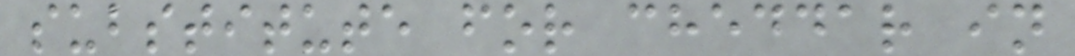substitute for cheddar in
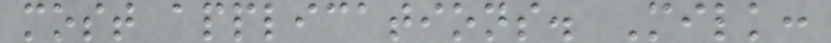most applications. Milk:
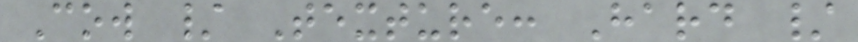Cow / Texture: Hard /
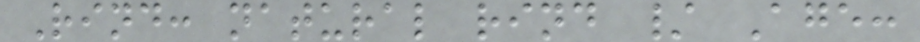Rind: natural rind / Age:
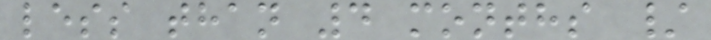less than 4 months /
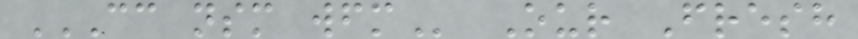CC NSM WFM Our Fresh
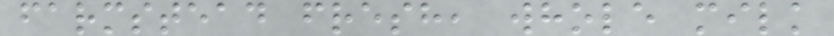farmstead fresh, whole milk
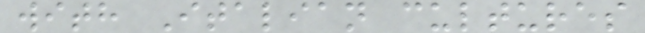with Italian cultures
